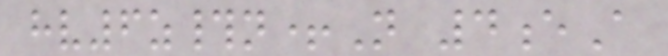hv6z#n+N 4eA
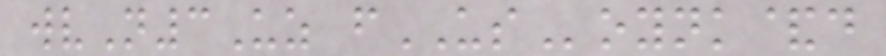wvN3Uz fUSoynk&d
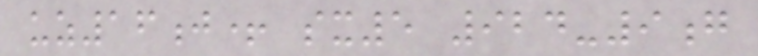uz16j+ sx5 924-9g
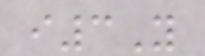i3Y
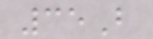35B
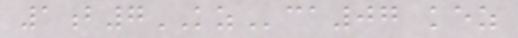1b7KZca07 kez
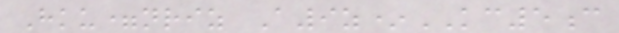Hku=nriz A9z*KC5c
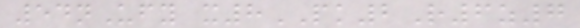54nUfy x8PK2R6z7
